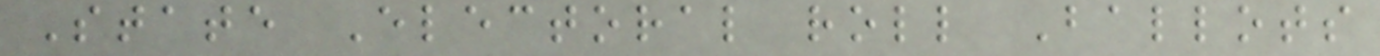State Electoral roll Ballots
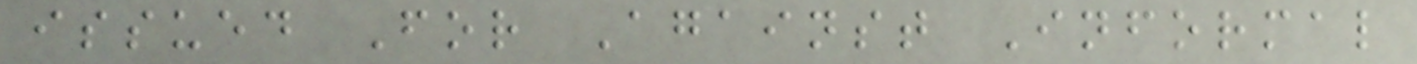issued For Against Informal
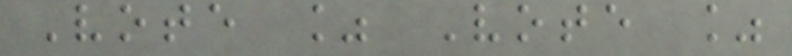Vote % Vote %
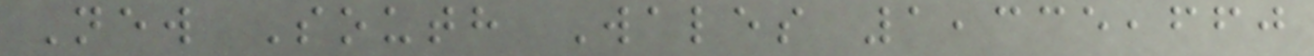New South Wales 1,335,660
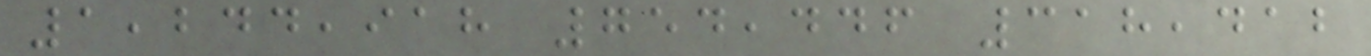1,244,918 754,446 318,412
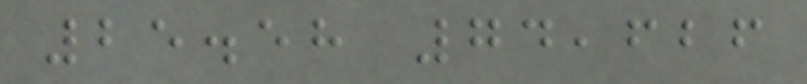25.58 74,626
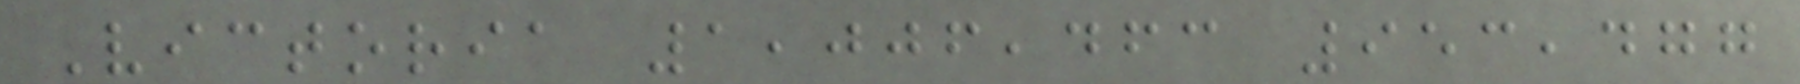Victoria 1,006,463 953,477
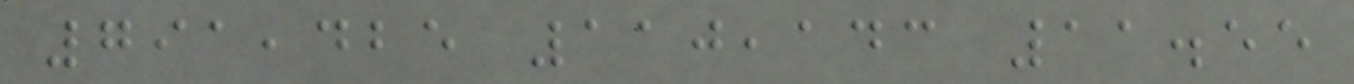791,425 110,143 11.55
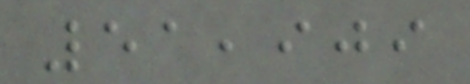51,909
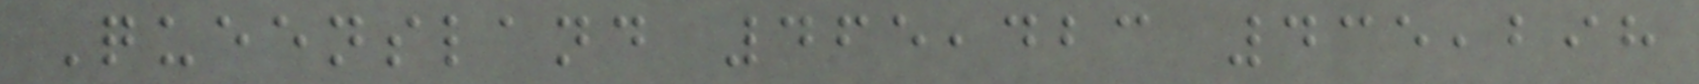Queensland 465,423 435,298
